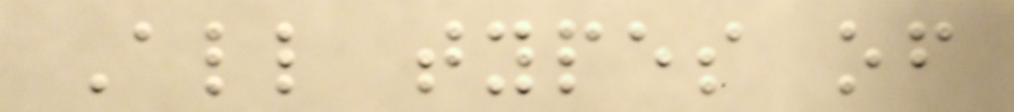All types of
